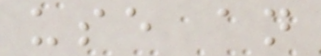use an
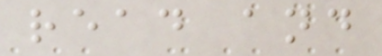read and
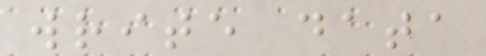write data
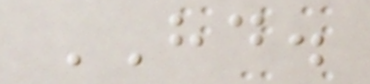HD.
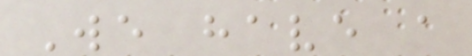We have a
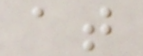at
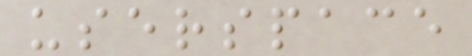userspace
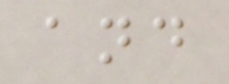and
